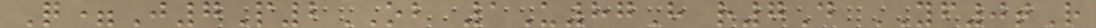Q=J7P2OB 1U87H r7D YF0tR
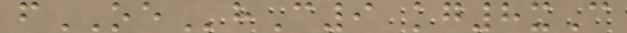fOEhC9 kg8xC
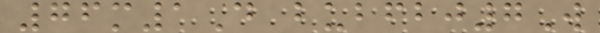76m1D bubfbj7W
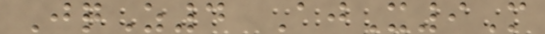JqZ4 AjX9M
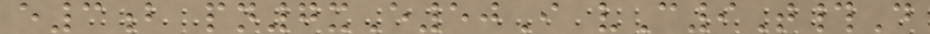e3b pn7xE50I vC9T#D
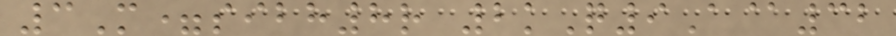3M=sibh8r 2kQ9A@32
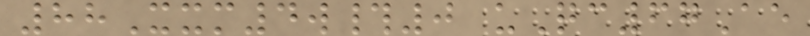88Xxm4w#0 uQc67Ae
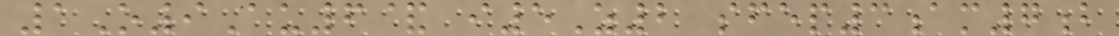1O9Au6& i5Z2 sfep3am7b
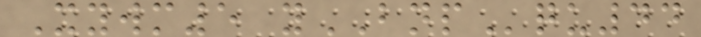Xywm5 yBNPqu44
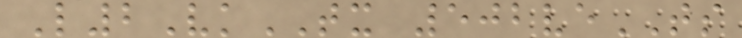L2VkTX 502veTS
